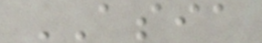ASIA
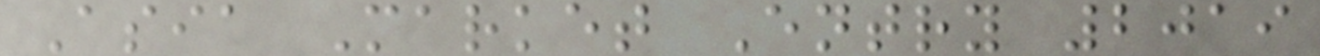Asia Market Entry 2019
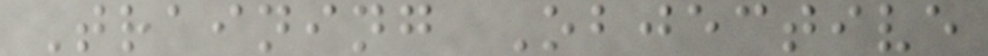Training Objective
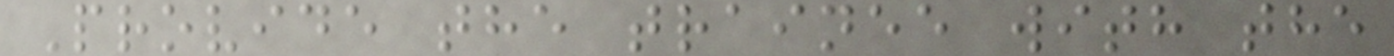Provide the trainee with the
